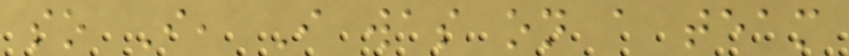so I, I was on a team
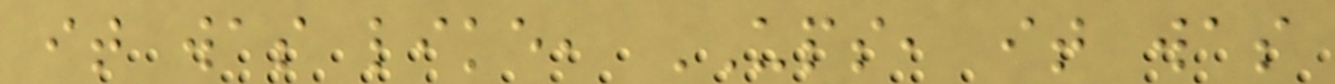it was like, UPS, it was
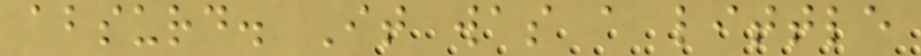absurd. It was a little
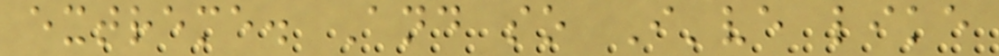extreme. And so I've like
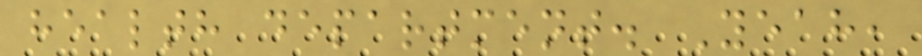health department. Yeah,
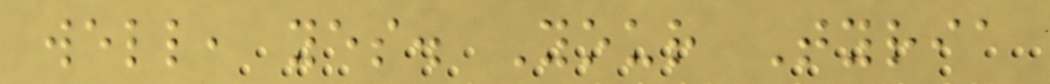well, yes. Your Tyria
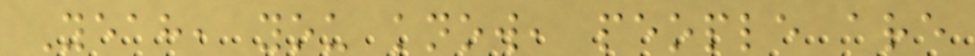Yeah, you know, people are
